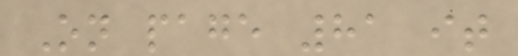On page 81 it
